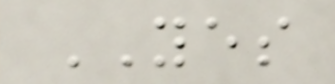YES
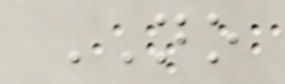NO
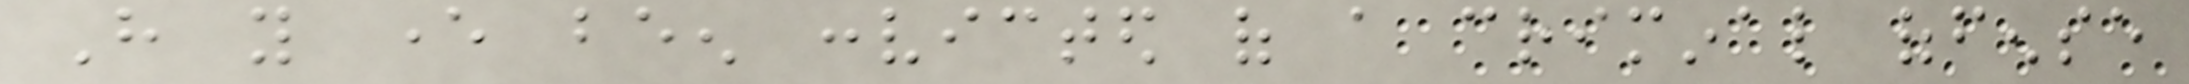Have you ever been convicted of a criminal offense
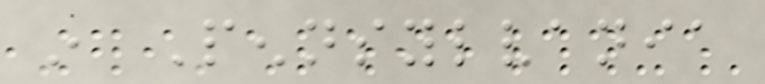in Pennsylvania
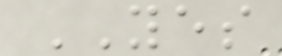YES
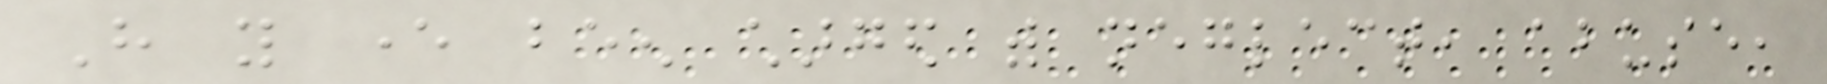Have you ever been charged with neglect, abuse,
